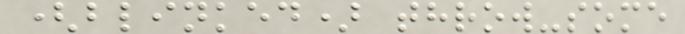(blinked) throw-some
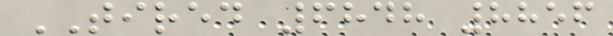TIRED 6848 8856
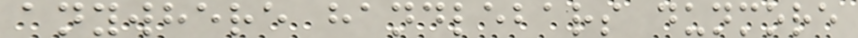anywhere handlebars dunmore
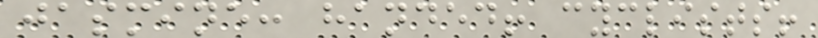jasmine: handed! cyclists!
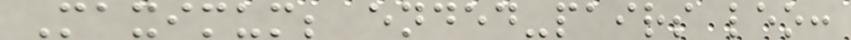Maximum; ended-pairs leo:
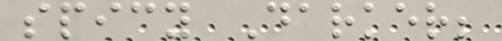spicy Darker;
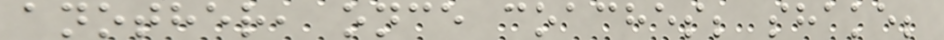another, once coaches; shake;
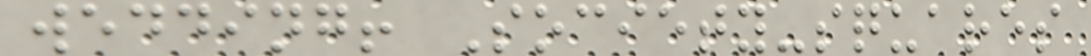wedding! Society-squares
